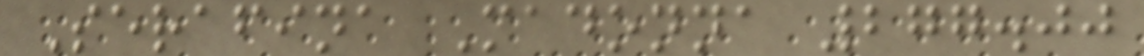Serafina Madonna 277.00
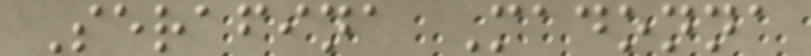Serafina Madonna
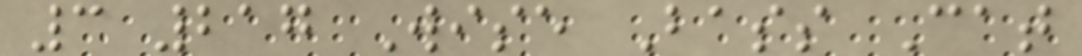3 217 Wise Bass Cat
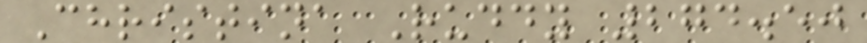Christina Ruddy 274.50
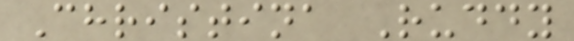Christina Ruddy
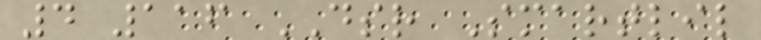4 116 DSR Smartlil
